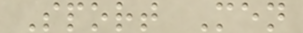Sport Men
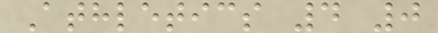Athletics 4 0
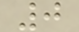0
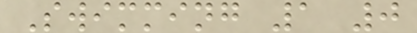Swimming 1 0
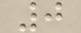0
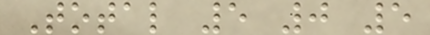Total 5 0 5
